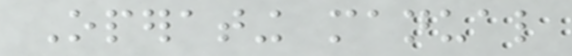Operating manual
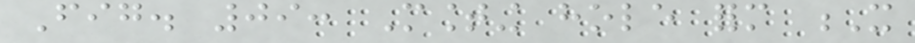Fig. 09: Mounting hole form X
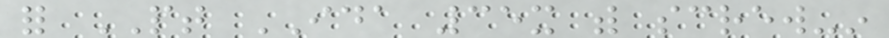for PT IDA 35x with screw-in
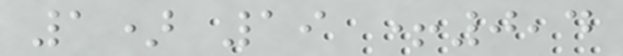1) 19 +0,4
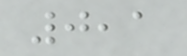0,1
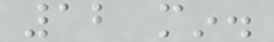12 min.
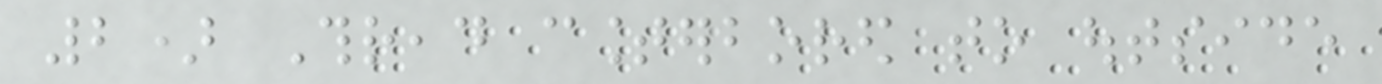2) Thread counterbored to outside
